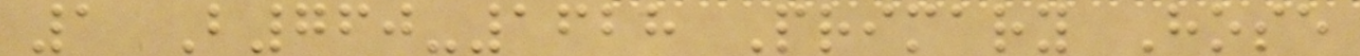1 B760-1628 Primary Hose
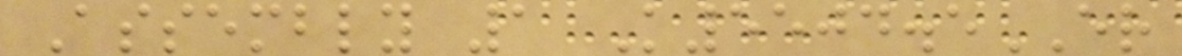Assembly 1 K5504.5ER
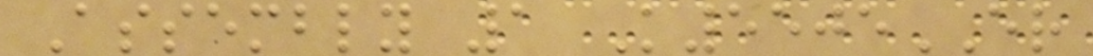Assembly 1 K5505ER
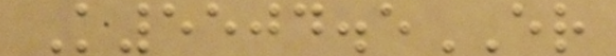K5504.5ER
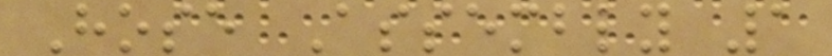Hose Assembly 1
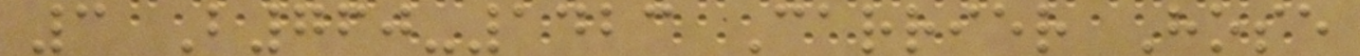3 B760-1423 Carrier Hose
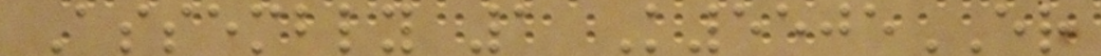Assembly 1 K5505ER
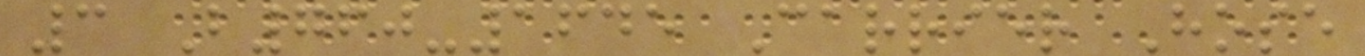3 B760-1645 Carrier Hose
